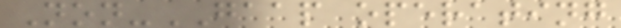Non-GAAP operating
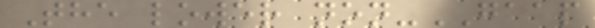The lower non-GAAP
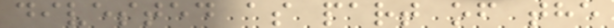divested as part of the
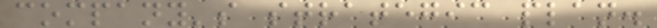company's strategic plan.
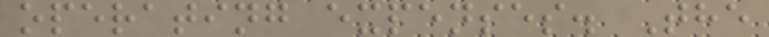operating expenses. The
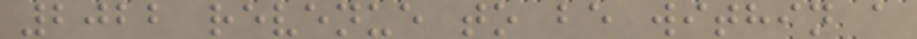2022 revenue to be within a
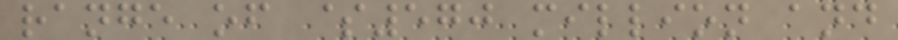range of $570 million and
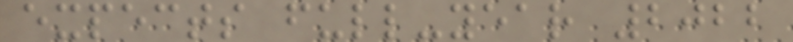expects full-year 2022
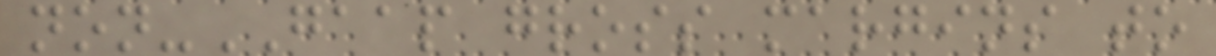non-GAAP gross margins to
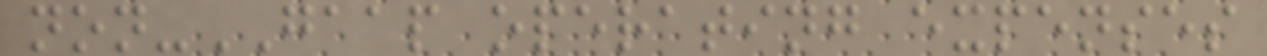non-GAAP operating expenses
